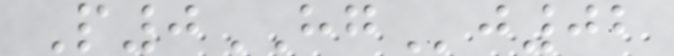P0HGj02
